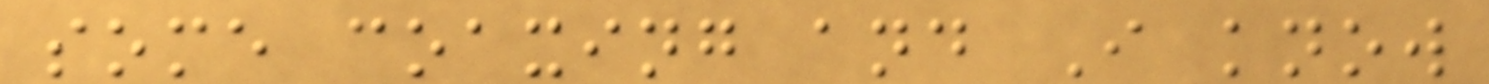some coaxing and I know
